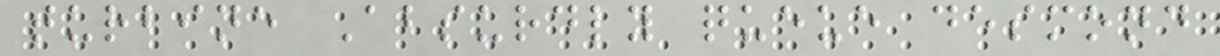turbine Absurdly queue desmond
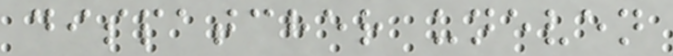dispatcher uneven
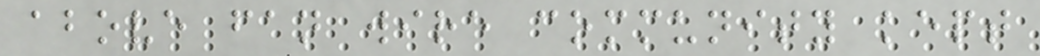above fan wire community kept
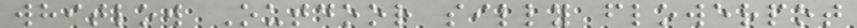whitlow Outdoor silly flowerpot
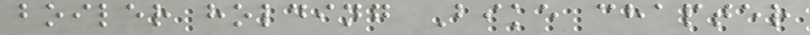boiler holding Bike chapter
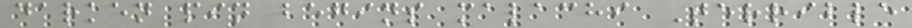darken pin begins malachi Terrible
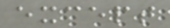except
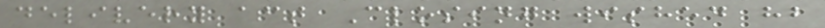delivery act Closing wished hb
